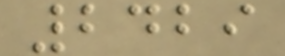2429
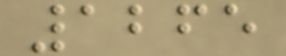1265
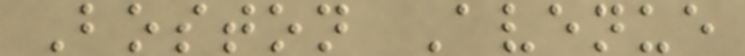Boston Avenue
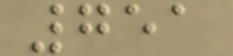751
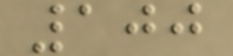100
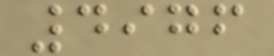4976
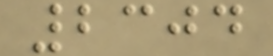2304
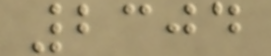2304
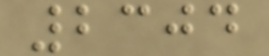2304
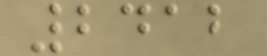2412
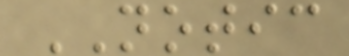NOTIC
